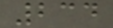234
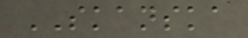SKANSKA
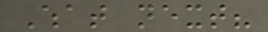What next?
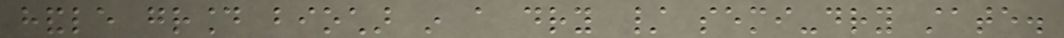handle ground biochar in a dry / semi-dry state.
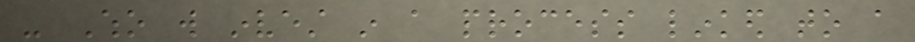- Who will invest in a process linked to a
